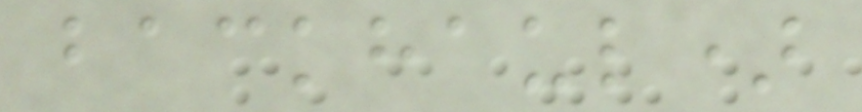backhaul)
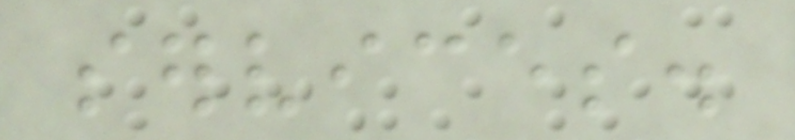services.
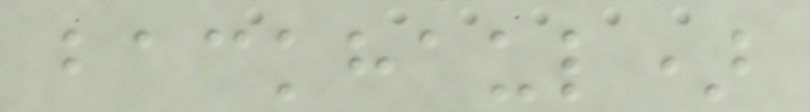backhaul)
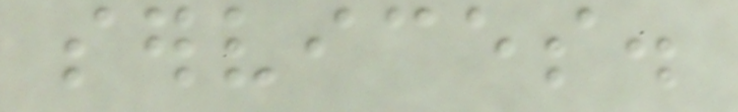services.
